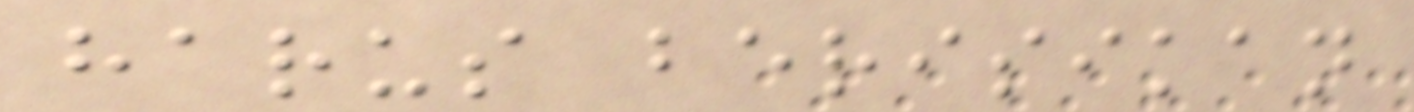harus berisikan
